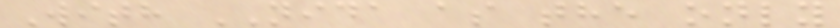With NIDA as the only
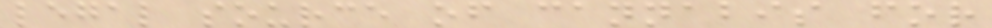legal source of cannabis for
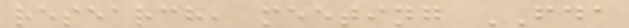research, meeting FDA
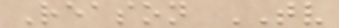Reason TV
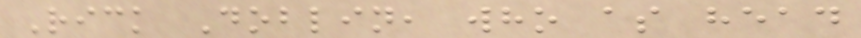Rick Doblin, who as head
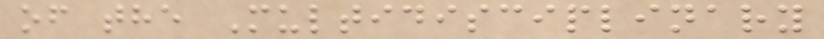of the Multidisciplinary
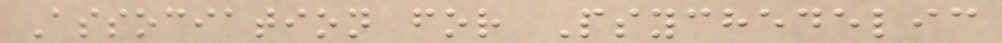Association for Psychedelic
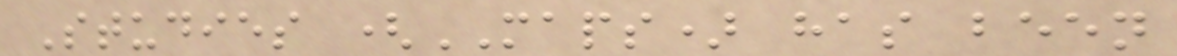Studies (MAPS) has been
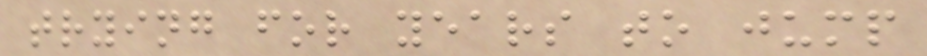trying for years to jump
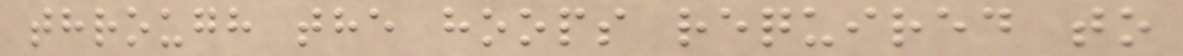through the hoops required to
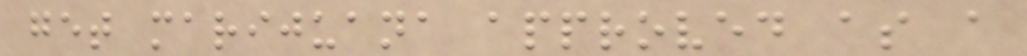get marijuana approved as a
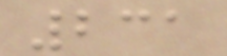231
